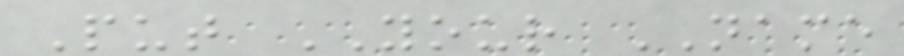Put YOUR NAME
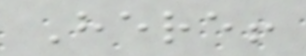Here!
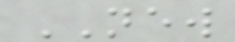NEW
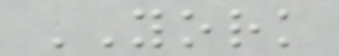YORK
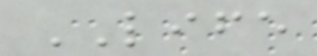LIFE
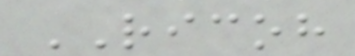RICOH
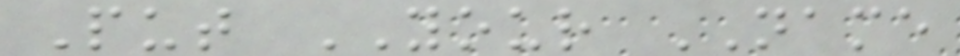Put YOUR NAME
